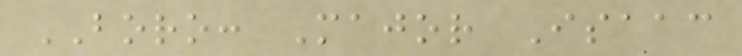BORO: Major Isaac
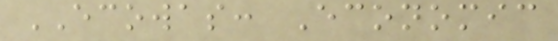ECOWAS: Economic
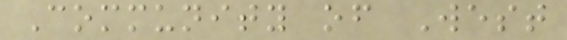Community of West
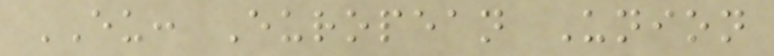EU: European Union
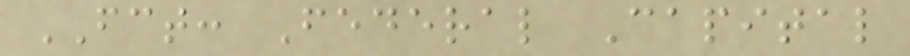FCT: Federal Capital
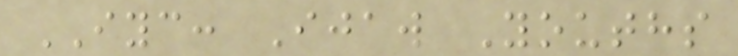IYC: Ijaw Youths
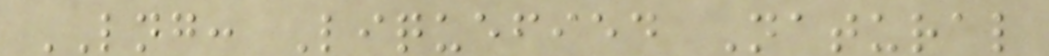LNG: Liquefied Natural
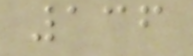136
